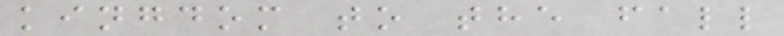kingdom to the fall
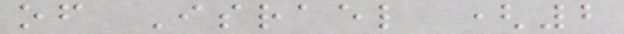of Israel (2
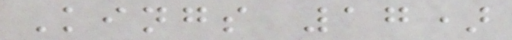Kings 17)
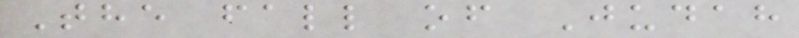The fall of Judah
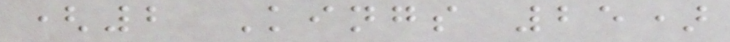(2 Kings 25)
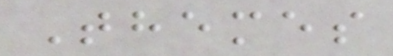Themes
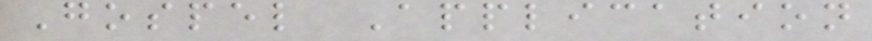Gospel Application
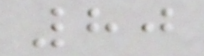80
